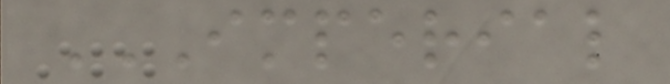IMPERIAL
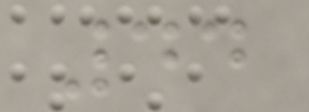44
